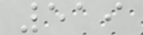519
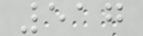517
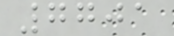7701
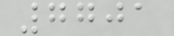7701
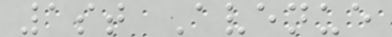1st Avenue
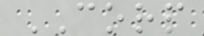CORP
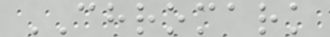CHROMARK
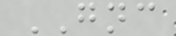GNC
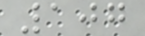107
